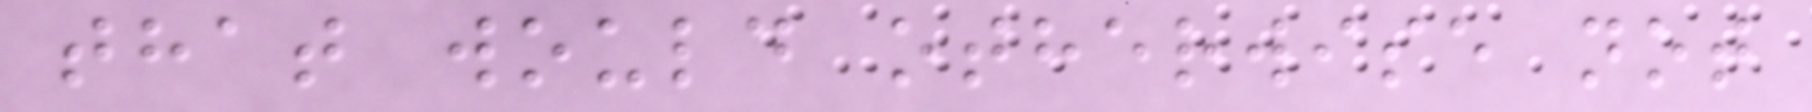that would otherwise not
